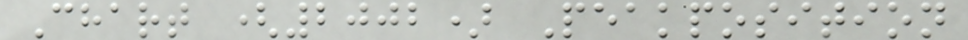Chart (2002) Peakposition
